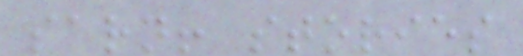sarn! stories
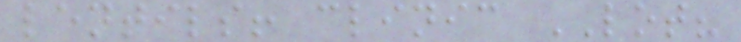lentils! clinic LOT?
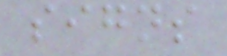signs
